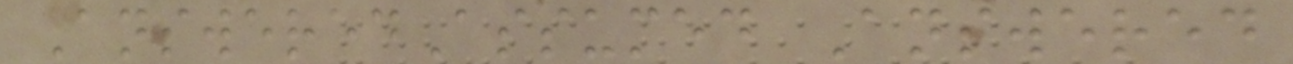AnsweredAssumed Answered
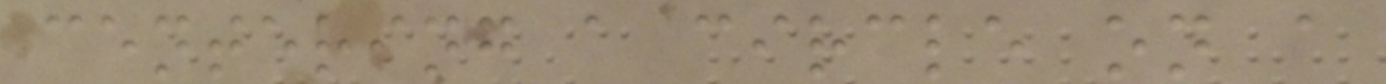centering a circle on a
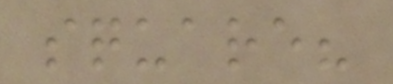square?
